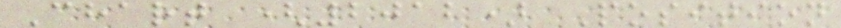Chart (2012) Position
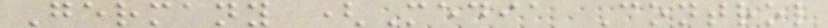Germany (Media Control
